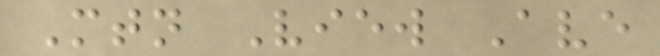Mtn View Ave
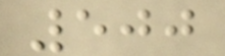500
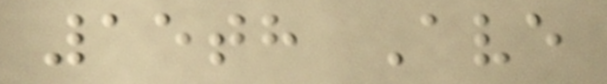15th Ave
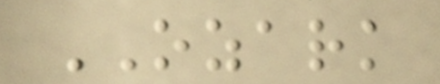OZARK
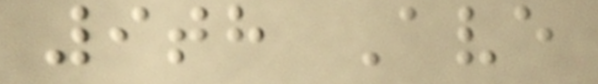9th Ave
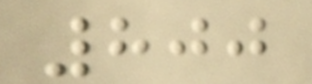800
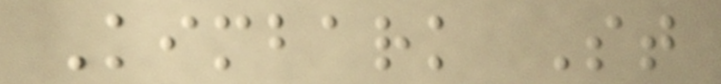Kimbark St
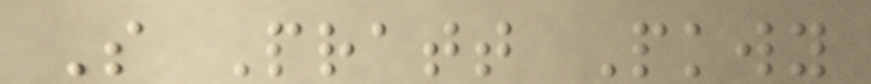S Pratt Pkwy
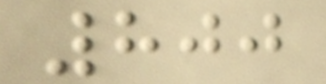800
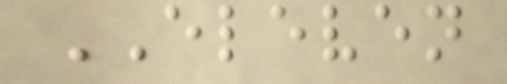ELEVEN
